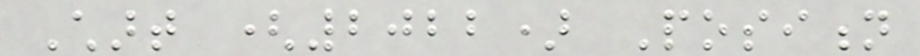Chart (2022) Position
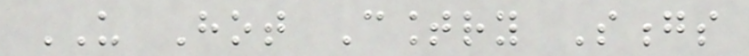US Hot Country Songs
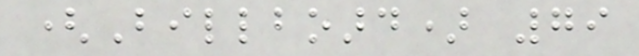(Billboard) 79
